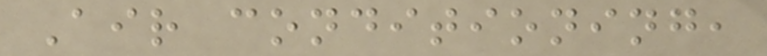Air conditioning,
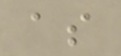as
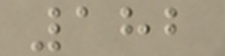182
